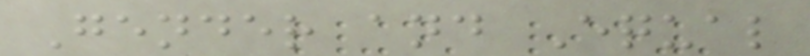Gender and Equal
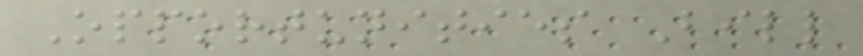Opportunities Bill
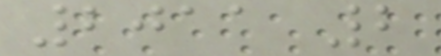2011 2
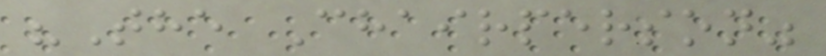"The Chairperson"
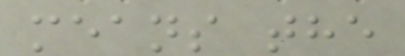means the
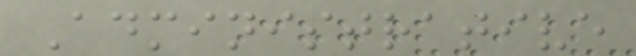Administrative
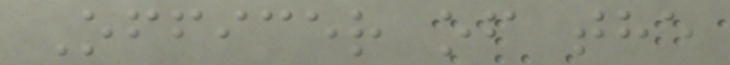Officer of the
